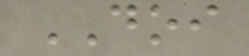DOI
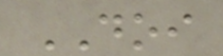DOI
